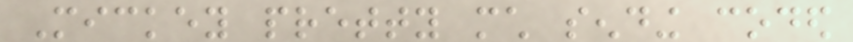Mickey pretty much sending coded
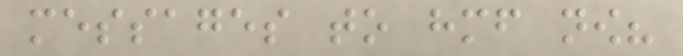messages to himself now?
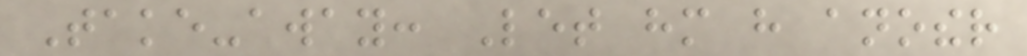Take-away: Let him have another
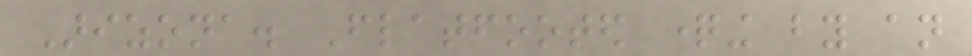Arizona. Flatfooted questioning by an
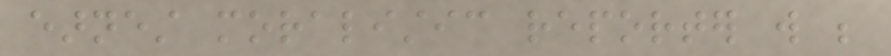earnest moralistic reporter will be
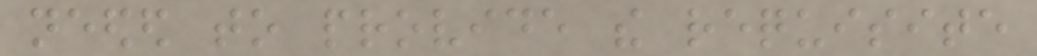needed to provide the requisite
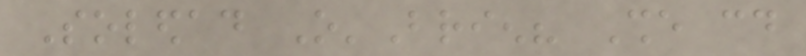Soledad O'Brien? She could
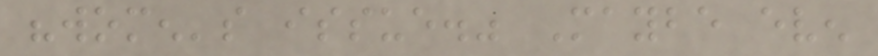"women's issue." Maybe even
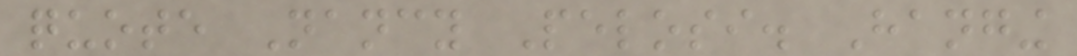quote Nancy Pelosi. Hanging
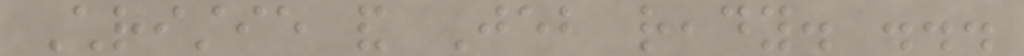Christie and Jeb ready. ...
